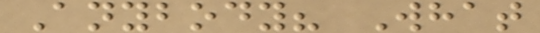Anybody? What
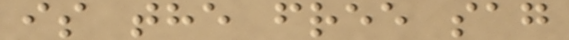is the free sag
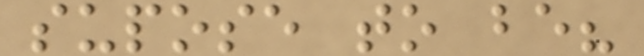supose to be?
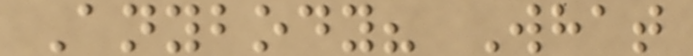Anybody? What
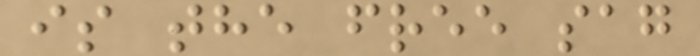is the free sag
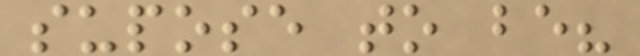supose to be?
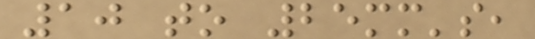10 to 25mm's,
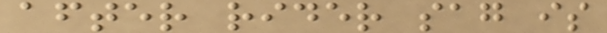after rider sag is
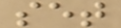set
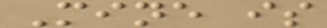Mine is
